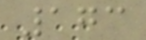173
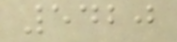5420
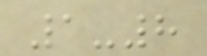1-8
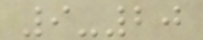9-20
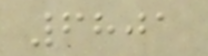6801
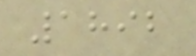1892
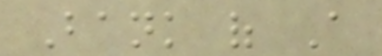Bank of A
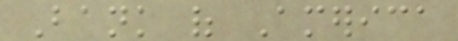Bank of America
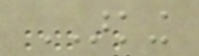ARKING
